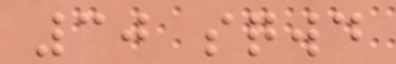30 sqwd
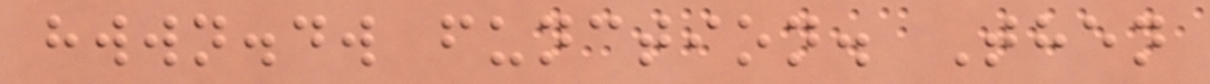hwwn.dw function. Then
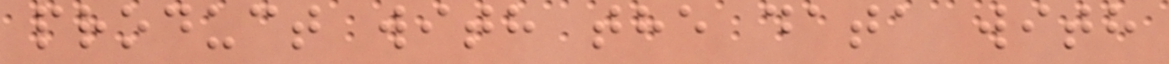product with the data with
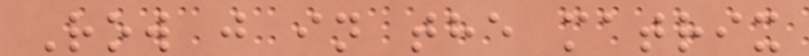Row j in the matrix
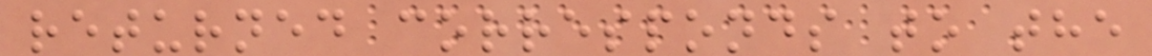returned corresponds to the
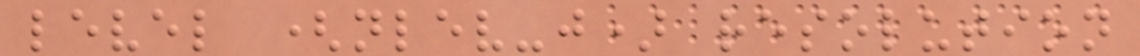level (nlev-j) resolution
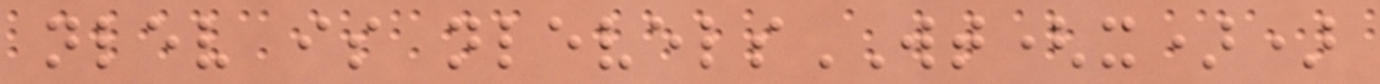nlev is nlevelsWT(x))
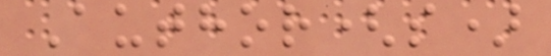Author(s)
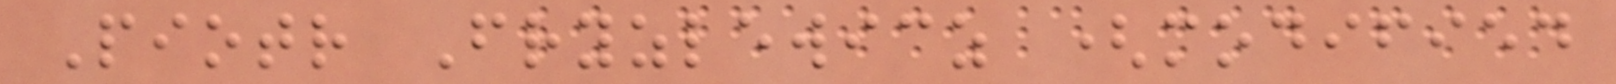Piotr Fryzlewicz (modified
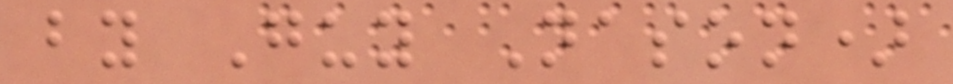by Guy Nason)
